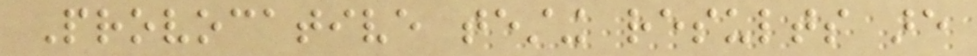Provocative testing results are
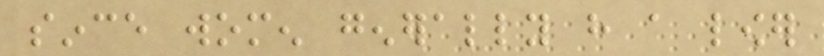since women generally have a lower
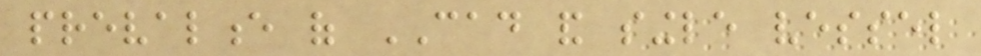prevalence of CAD and single vessel
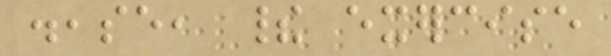disease, their exercise
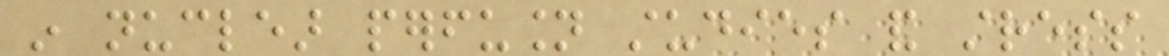in nuclear perfusion studies and stress
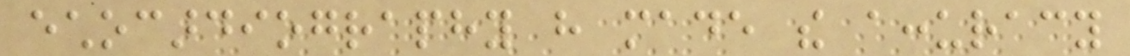echocardiography have made the accuracy
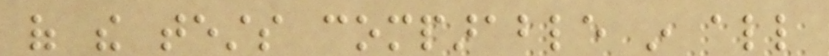of the tests comparable in all
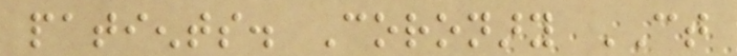patients. Coronary CT
